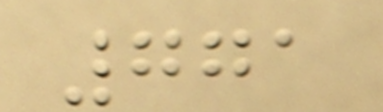771
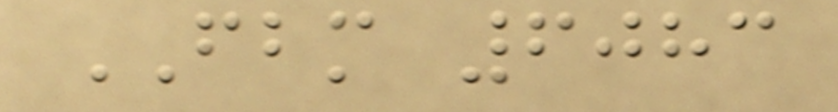FBM 6083
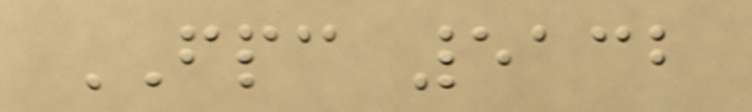FPC 5132
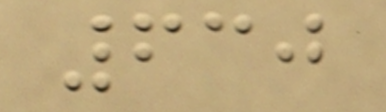630
